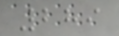289
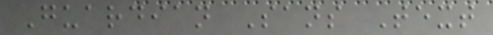Guardian Sans Text
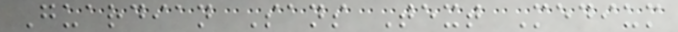Guardian Sans Text Medium
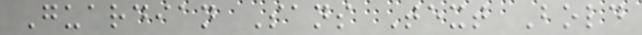Guardian Sans Text Bold
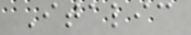Italic
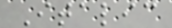Italic
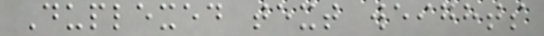Duplexed text weights
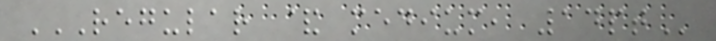REGULAR & MEDIUM, 14PT
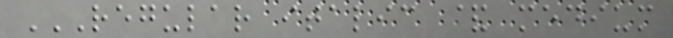REGULAR ITALIC & MEDIUM
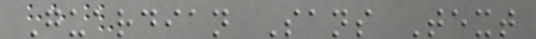Guardian Sans Text
